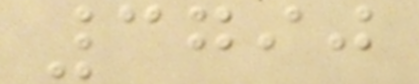3790
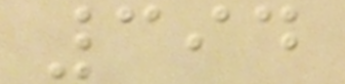394
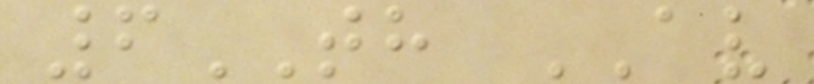6TH AV
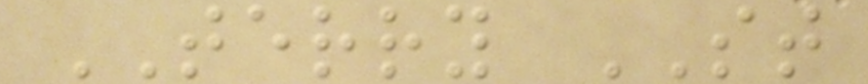TERRY ST
